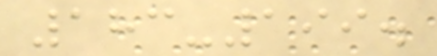183-199.
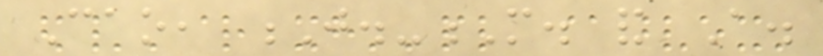Cao, J.-M. and A.
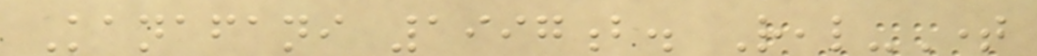Kanafani 1997b. Real-Time
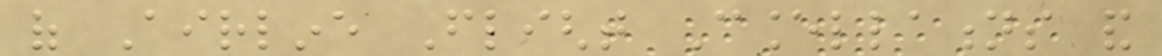of Airline Flight Cancellations and
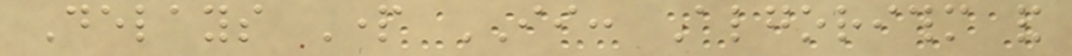Delays Part II: Algorithm and
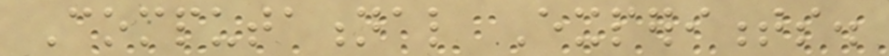Computational Experiments.
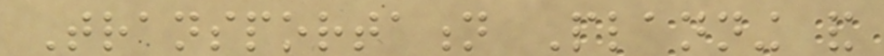Transportation Planning and
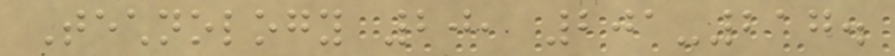Technology 20, 201-217.
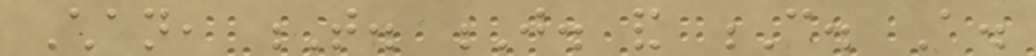Chan, T. J. and C. A.
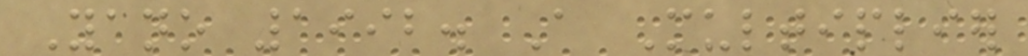Yano 1992. A Multiplier
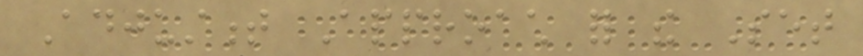Adjustment Approach for the Set
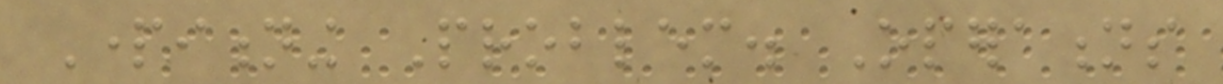Partitioning Problem. Operations
